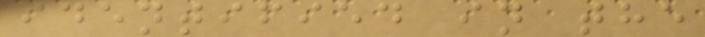identified in the
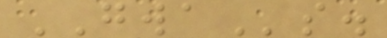GWAs.
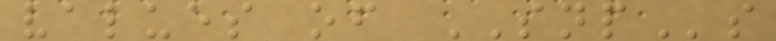values of SNPs
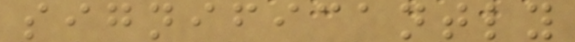significantly
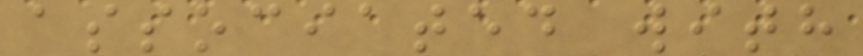associated with
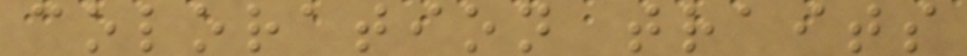coloration traits
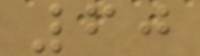60
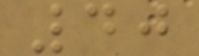40
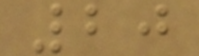20
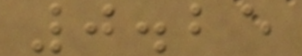0.25
